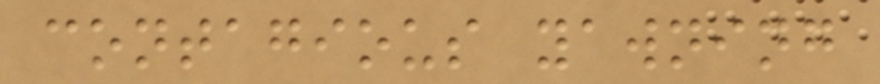contagious yawning
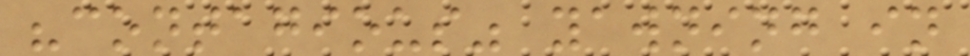"contagious" yawning in
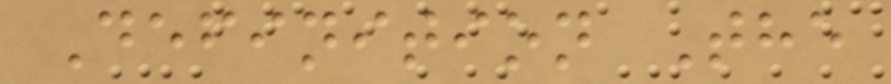Definition The
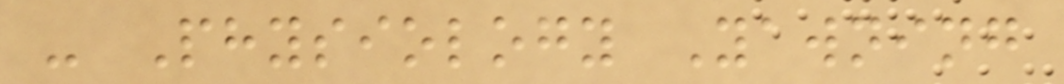- Physiology Yawning
